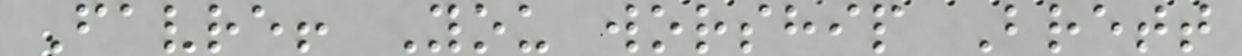Favre! You worship Brett
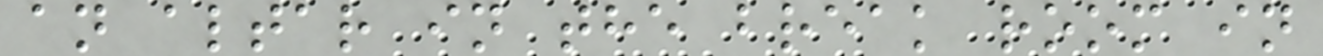an altar in the break room in
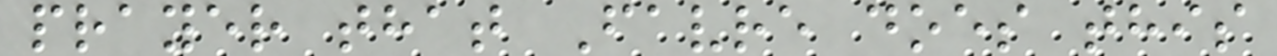prayer that Favre does this
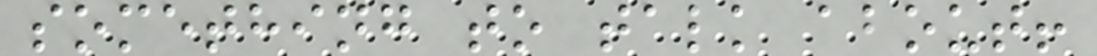something to talk about!
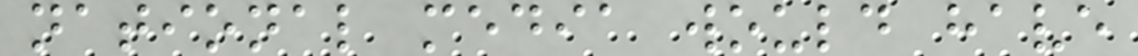national media would have
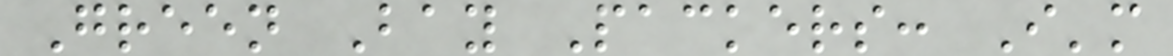Green Bay Packers: I'm
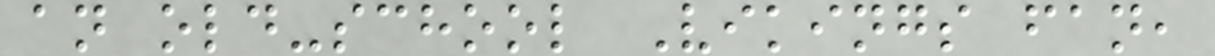an old-school Vikings fan,
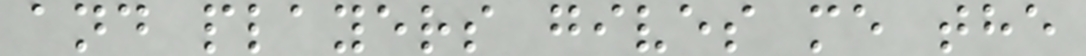and players gives me the
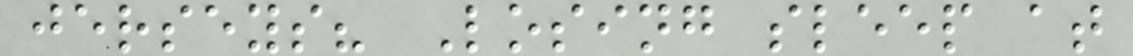jerseys? Losing sleep at
